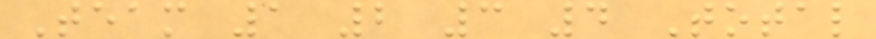Team 1 2 3 4 Total
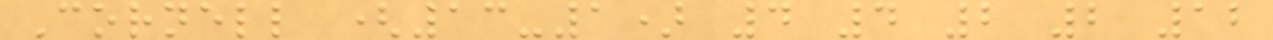Cornell (13-1) 4 4 2 2 12
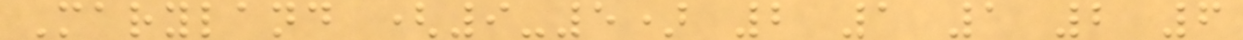Maryland (9-5) 2 1 1 2 6
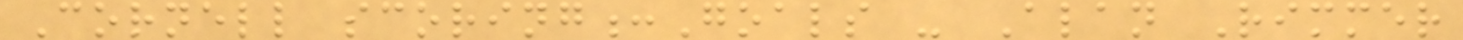Cornell scoring:Goals - Alan Rimmer
